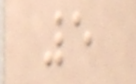5
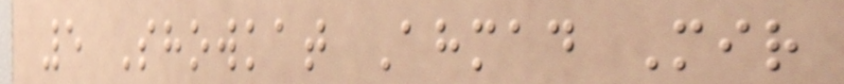5 Showkat Ahmad Mir
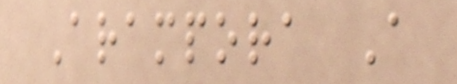Arampora A
